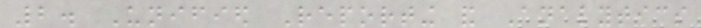2. Unified Reporting and Analytics
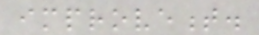improvement.
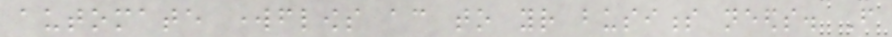automate workflows according to your business needs. From
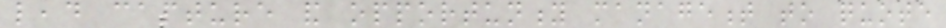lead capture and opportunity management to quote
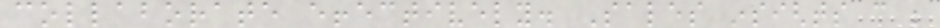collaborate effectively. Sales insights can be
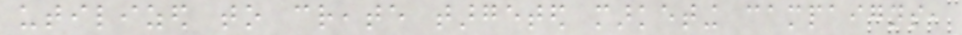utilized to create targeted marketing campaigns,
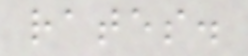rates.
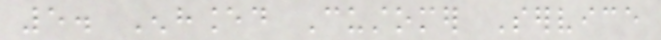5. Enhanced Customer Service
